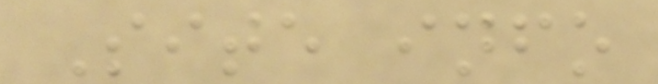Site info
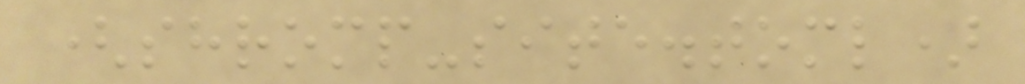(shromp-site.toml)
